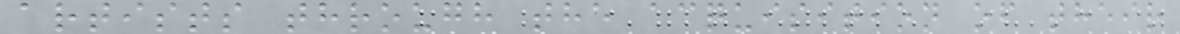artists through the acquisition of their
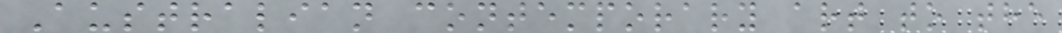Australian contemporary art to the
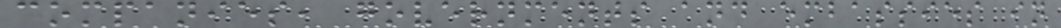companies, governments and embassies in
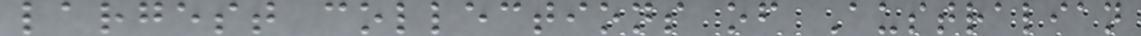largest collections of Australian
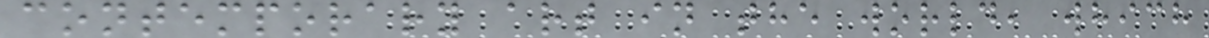contemporary art in the world, which
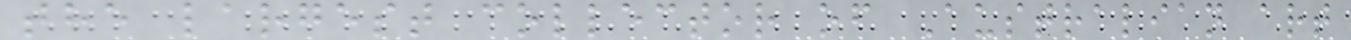the largest collector of Australian art
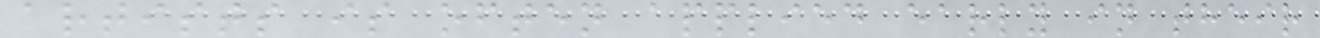artists is often applied early in their
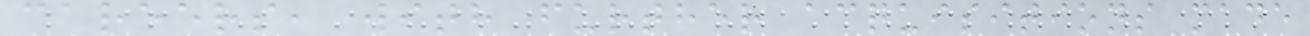careers, with further acquisitions made
